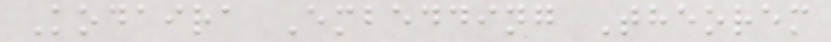Kodaira Embedding Theorem
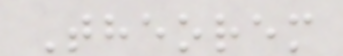Theorem
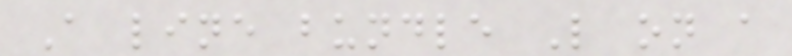A line bundle L on a
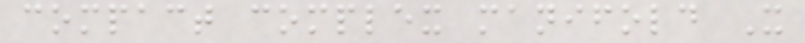compact complex manifold X
